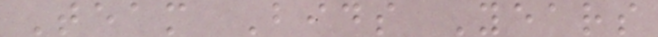Team Bids Years
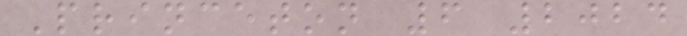Princeton 6 2024
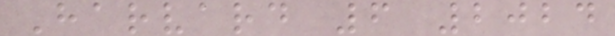Harvard 6 2024
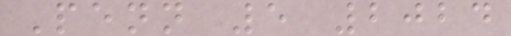Penn 5 2024
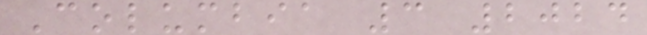Columbia 3 2024
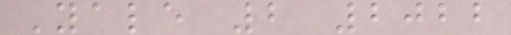Yale 2 2022
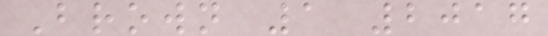Brown 1 2017
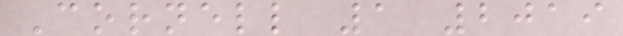Cornell 1 2019
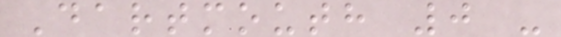Dartmouth 0 -
